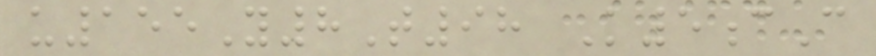u155Y8T98 K5cC
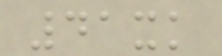41xk
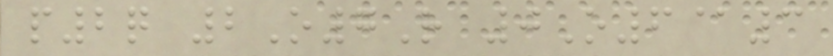p2q 2O7R 0O6@3
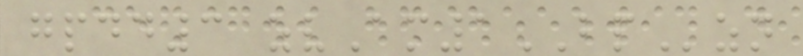gpdd3 zvAm1BPzn
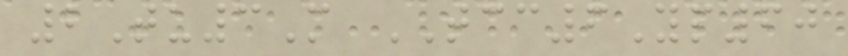2Tu3M TCC6Yp60
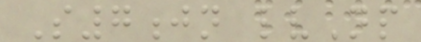S7jn lvNp
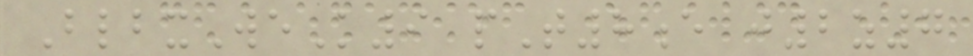BlbxWeK9 pT8e j2z7
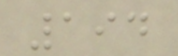194
